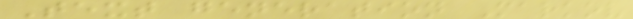Text generation Markov
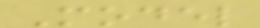Model
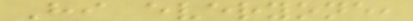Hi everyone,
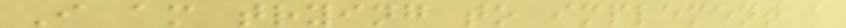I am trying to implement a
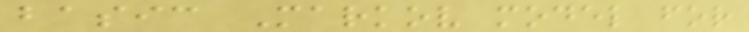basic Markov model for
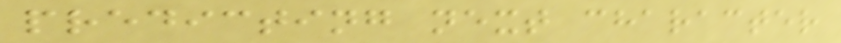predicting next character
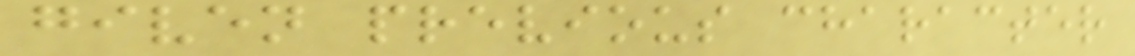given previous character
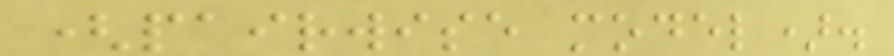(pairwise model).
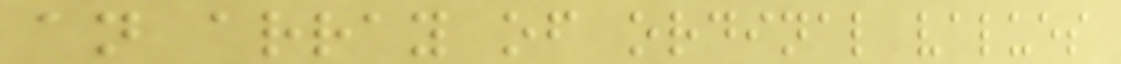an array of ordinal values
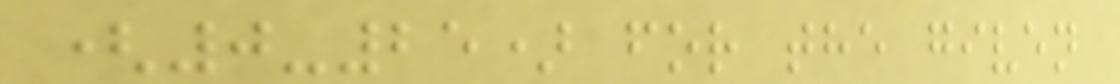(0-25) for the given
